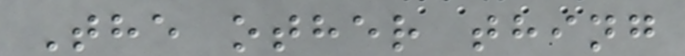The other thing
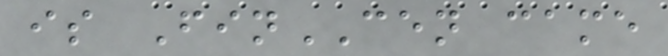is FinCEN came
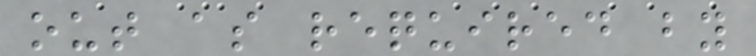out as required by
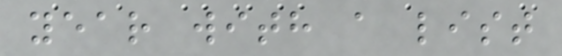year with a list
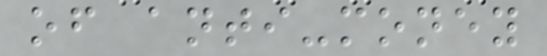of anti-money
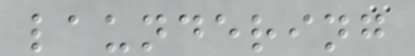laundering
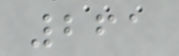261
